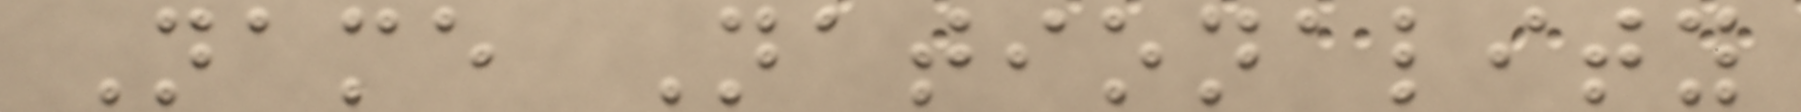Name Nationality
